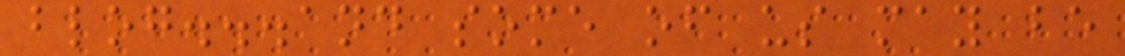blog...and some of us may be
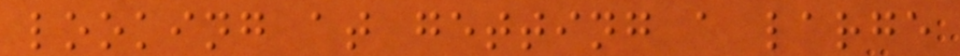looking at getting a large
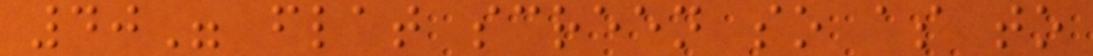40" flat screen so as to
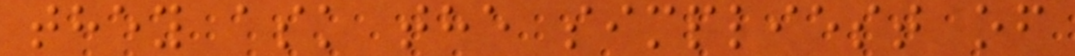they ask the simpliest of
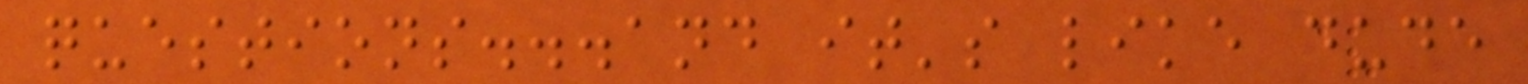questions...and it's like dude
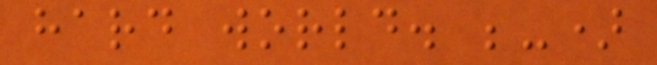hard world. ;-)
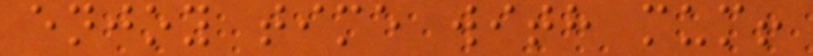enjoy time with mum!
